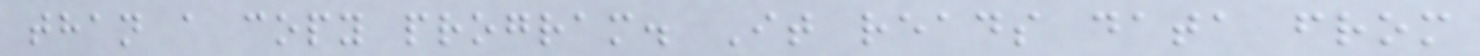than a copy program. It reads data from
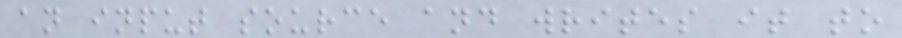an input source and writes it to
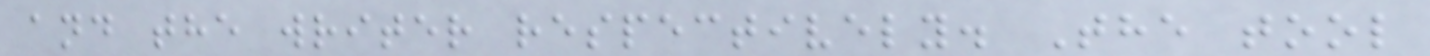and the writer respectively. The tool
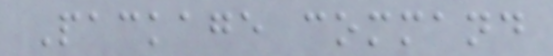Package command
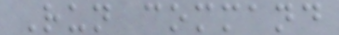Run command
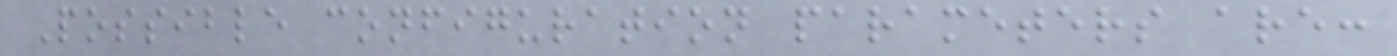Possible configuration parameters are:
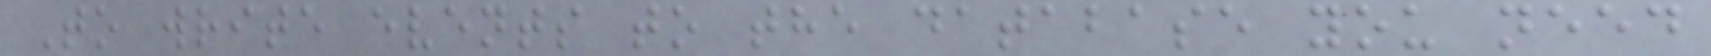To write events to the database you need
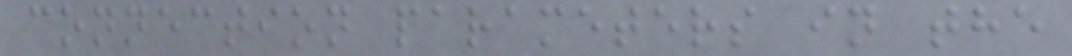connection parameters in the
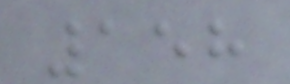158
